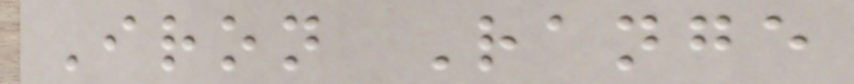Iron Range
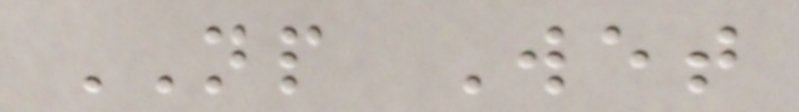NP Wet
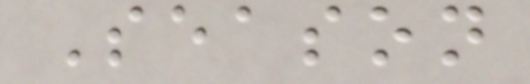Season
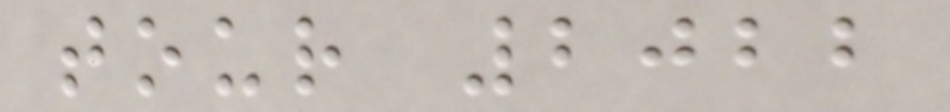tour 2022
